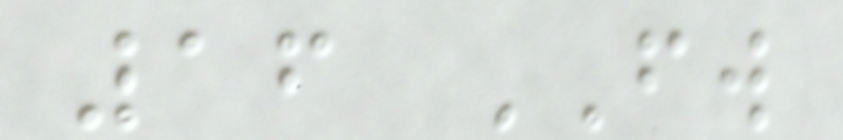16 FW
